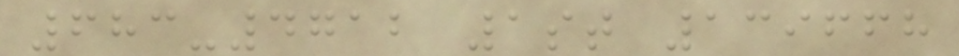683-4712 1st 139668
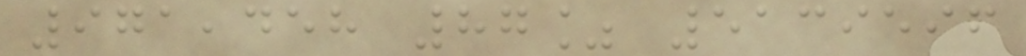971,458 87% 5139596
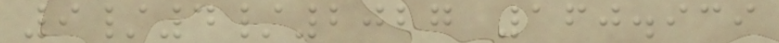9/4/2027 160.939
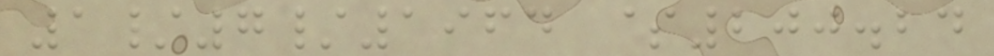1/7/1964 $200.24
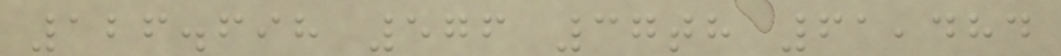126.698 576 37th 61,484
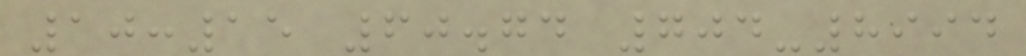10:15 60.74 704-8994
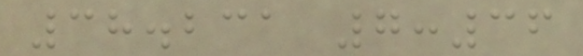38.231 7:36
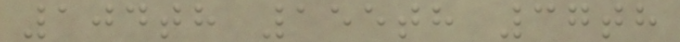104th 155th 37th
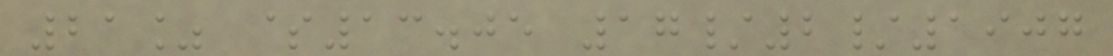21% $13.05 17/2/1907
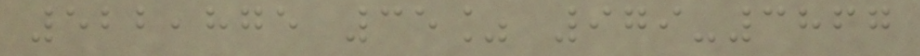522,875 35% 979-3867
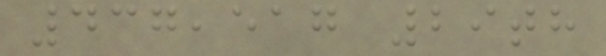437,517 29th
